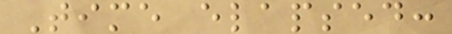Time elapsed:
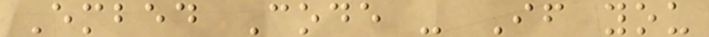Embed Code - If you
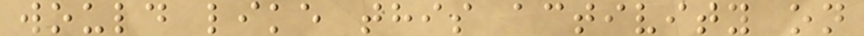would like this activity on
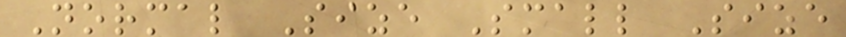Normal Size Small Size
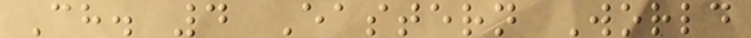Ch. 4 Eastern World
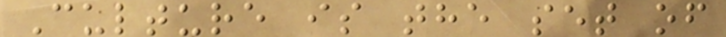Culture is the set of
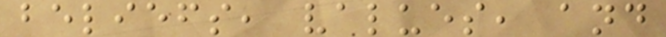beliefs, values, and
